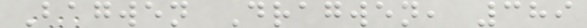Bagwen Dragwen, 389
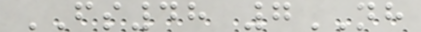FS48 7NH
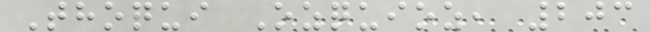Thoqui Ozquioz, 203
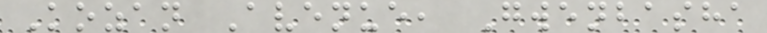Kozan Avenue, Gwenbasha
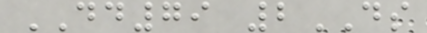DD79 2DS
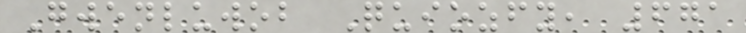Gwenluwob Quiozfy, 671
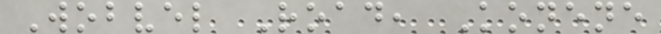Wobvel Road, Konene
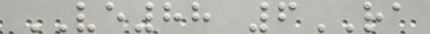VE88 6RA
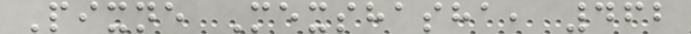Pixne Mexshasha, 462
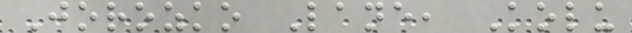Jorozko Lane, Kolu
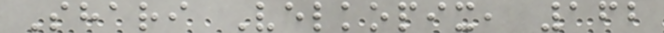Shari Velkopix, 162
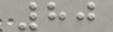80
